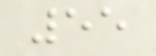55
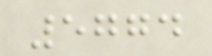5774
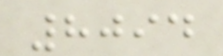8094
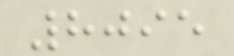8095
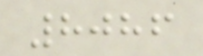8086
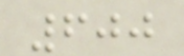600
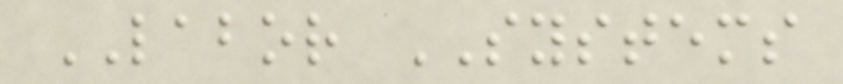LABOR SYSTEMS
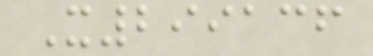X299136
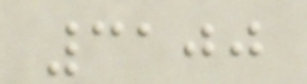3100
